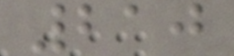210
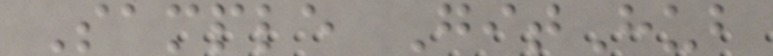Sample GitHub
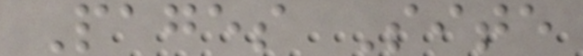Pages Site
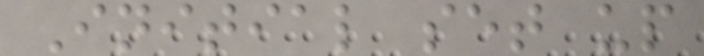Initial set up
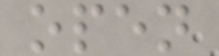open
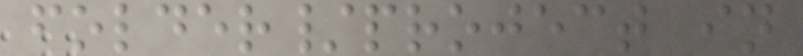folder/project in
